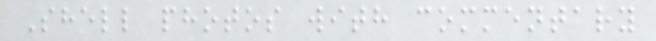Shell photos with commentary
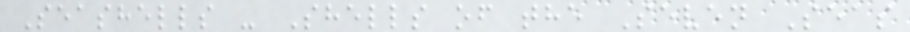Seashells - Shells of the Seven Seas
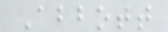Abbott
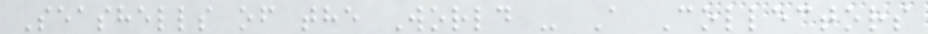Seashells of the World - A Collectors
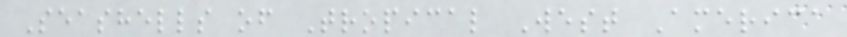Seashells of Tropical West America
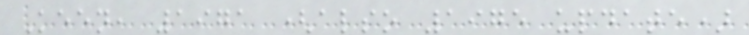Keen, 1971 (also 1975 update)
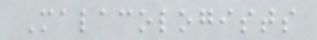Malacologists
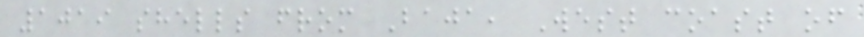1019 shells from Baja, West coast of
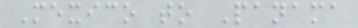Mexico to Panama
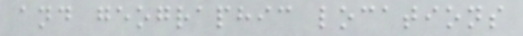and geographic locations
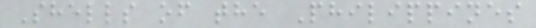Shells of the Philippines
